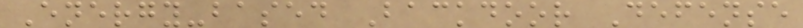Energy-based Backdoor Defense
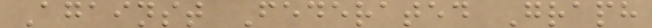Against Federated Graph
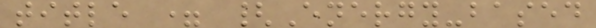title = {Energy-based
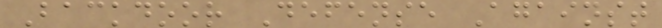Backdoor Defense Against
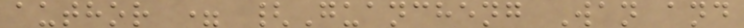author = {Guancheng Wan and
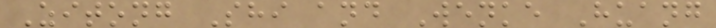Zitong Shi and Wenke Huang
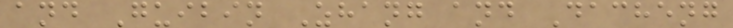and Guibin Zhang and Dacheng
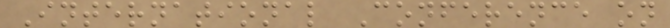International Conference on
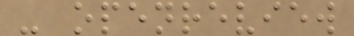- openreview
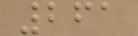261
